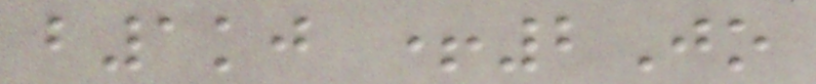b1kj +2Jo
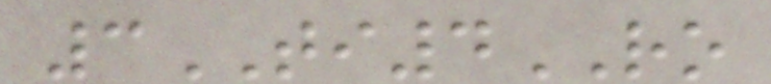3TI4RO
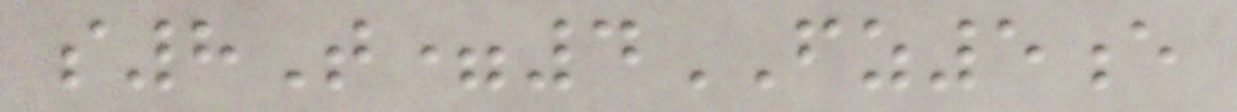s8T=4FZ5e
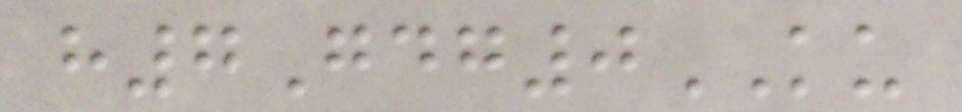h7Gdg0KU
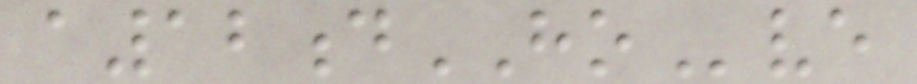a12dHOve
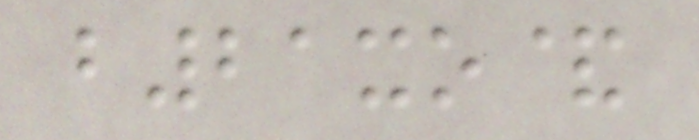b21xo&
